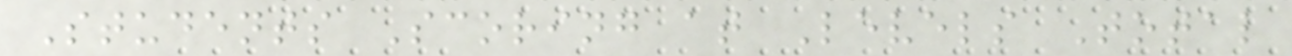Students Scoring at Levels Total
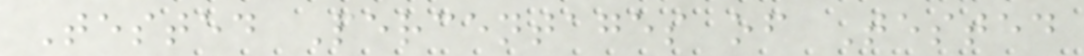Tested Percentages of Tested
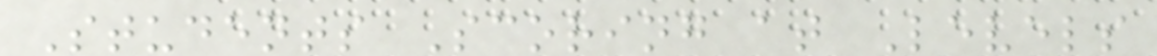Students Scoring at Levels
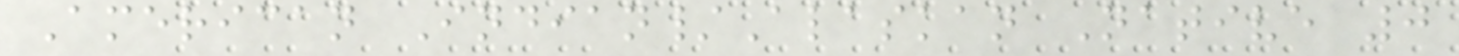American Indian/Alaskan Native 0
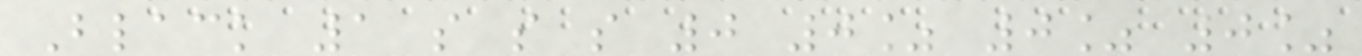Black 1 s s s 0 0% 0% 0%
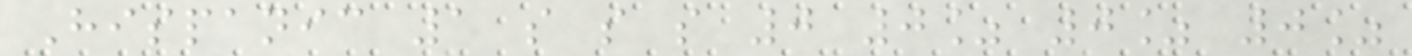Hispanic 1 s s s 0 0% 0% 0%
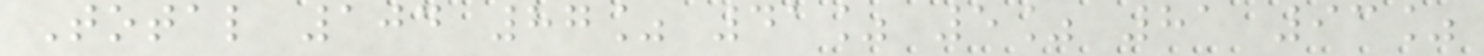Total 104 87% 41% 5% 81 93%
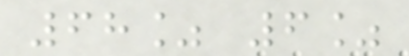68% 6%
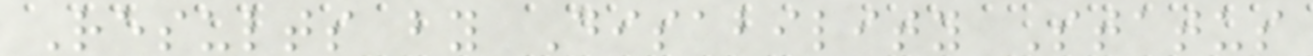Results by Disability Status
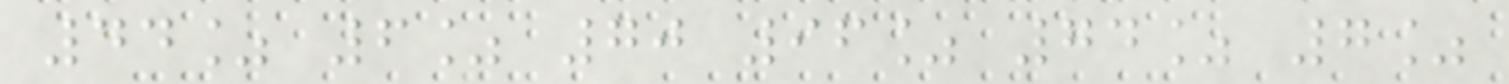44% 6% 70 96% 74% 7%
